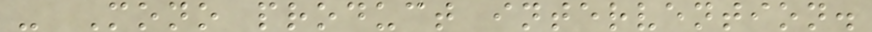- Mono product intervention.
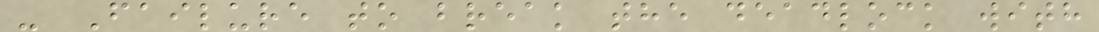- Failure to break the deadlock with
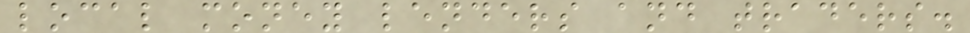local money lenders and traders.
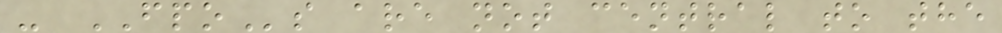- FPOs are not central to the
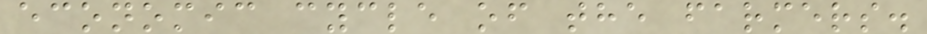economic cycle of the farmers.
